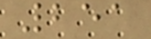251
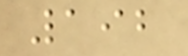192
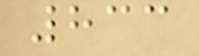833
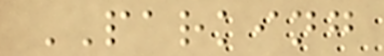PARKING
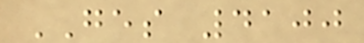GES 4100
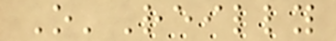O'Reilly
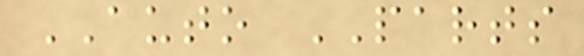AUTO PARTS
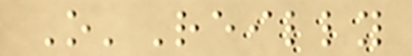O'Reilly
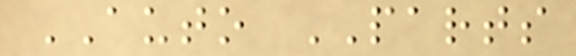AUTO PARTS
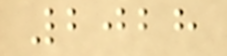2028
